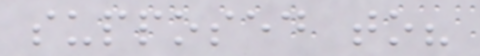supposed to?
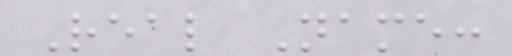Real Name:
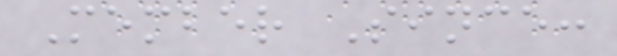Member Since:
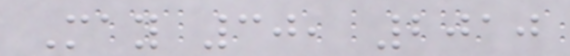May 30, 2010
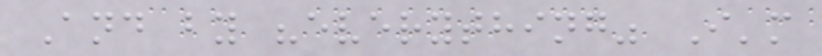And by "everything" I'm
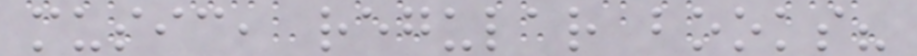music, regular books?
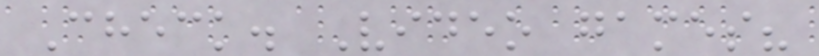Check. Video games?
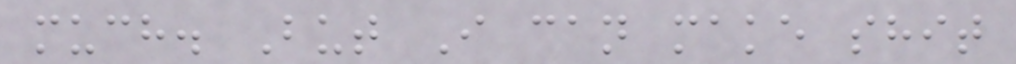much. But I can make shit
